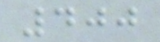400
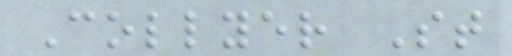Collyer St
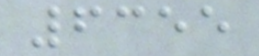6355
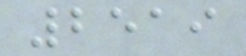2519
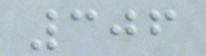306
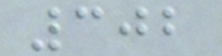302
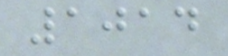1014
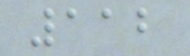112
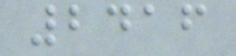2416
